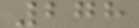278
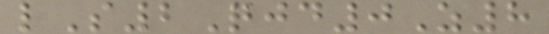lS2Qjd0Z8
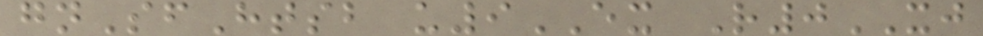gnSfHtsb u9EX R0XJ
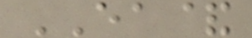EA&
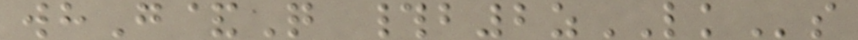whG&Q #b2zLKs
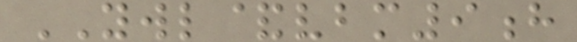YWL&vbm9h
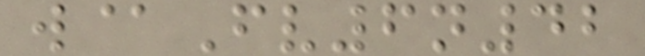w@Fv6n42
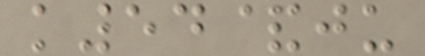k54&ju
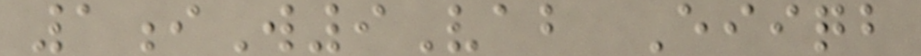1iW9Vab Eiiqb
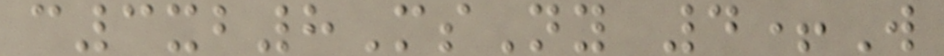c3xb8MsNy 4+W
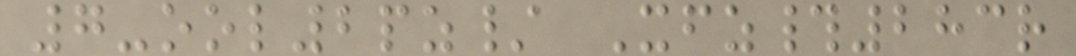7-ool2pz/ Xfz#283r
